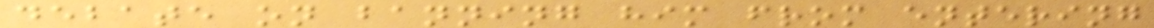debate on banning him from entering
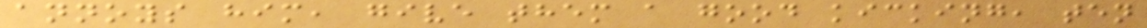annoys him, give them a good kicking, ten
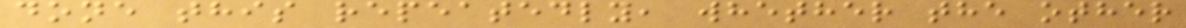done this repeatedly, whether the other
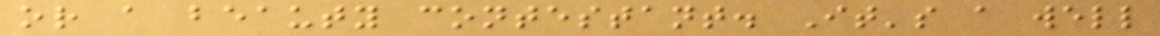or a beauty contestant. It's a well
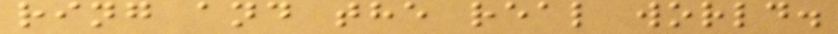ring and the real world.
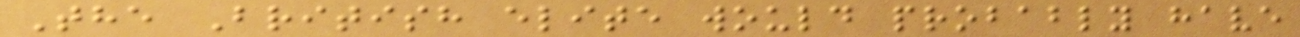The British elite would probably have
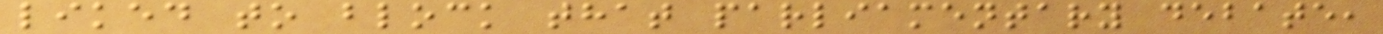liked to block that parliamentary debate,
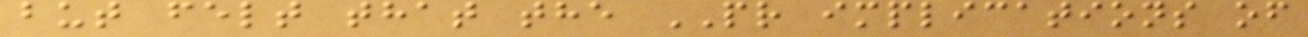but felt that the PR implications of
